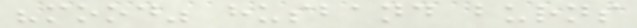"mood" husband burns
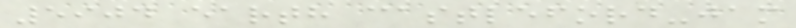5904 earth castleford-jam
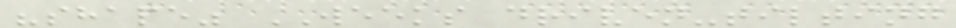"shape" WEEKS driven-tilting
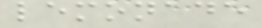lemonade
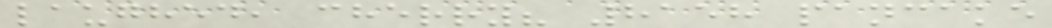laughed, cherry? 8158 pancake
